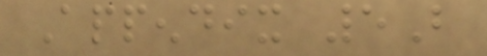Appendix 5B
